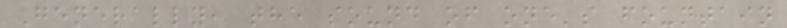Generally, the sound of one's fountain
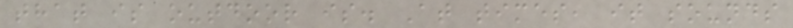that is outdoor is. At times, it sounds
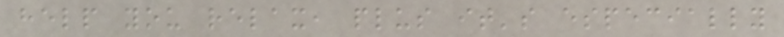help you relax, plus it's especially
